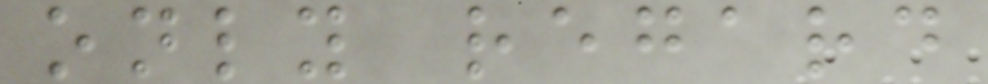only regard
